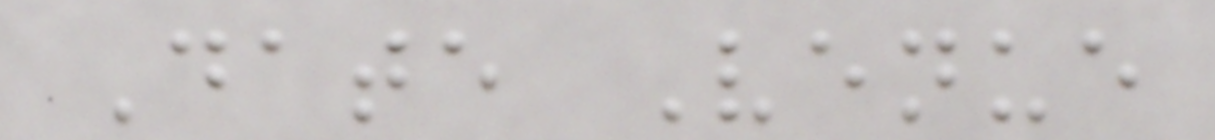Date Venue
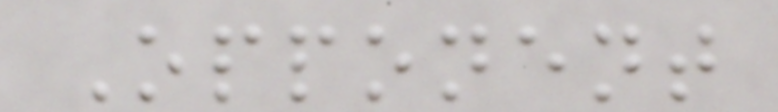Opponent
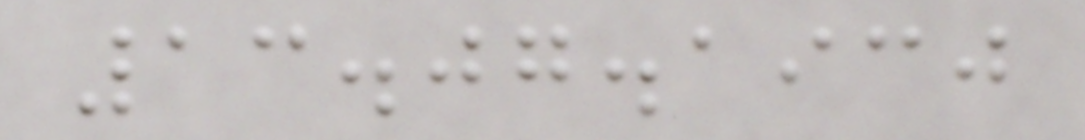13.07.1930
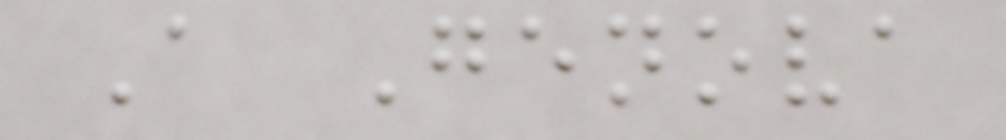A Genova
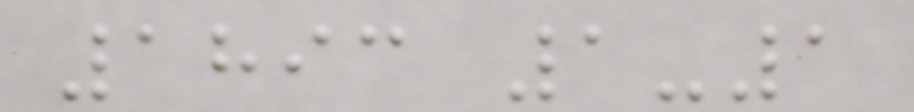1893 1-1
